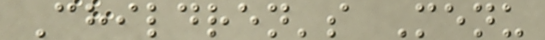Children's Menu
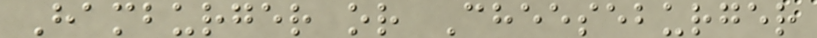Hamburger or Cheeseburger
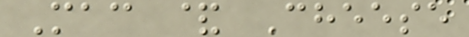Mac & Cheese
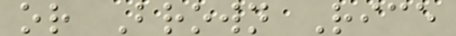or Brown Rice
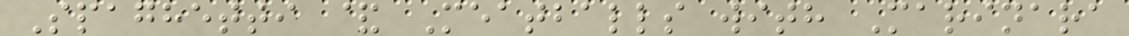Spaghetti & Meatballs with Marinara
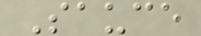Sauce
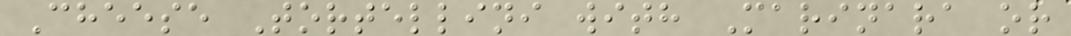Cheese Tortellini with Marinara or
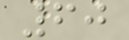60
